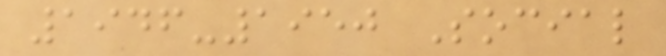1946-1950 Social
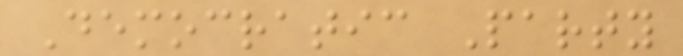Democratic Party
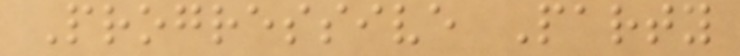Progressive Party
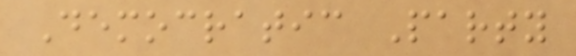Democratic Party
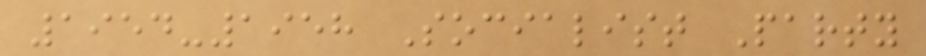1954-1958 Socialist Party
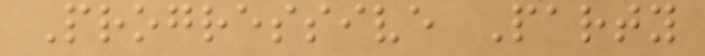Progressive Party
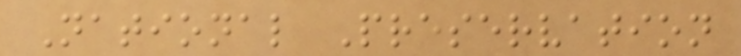National Preservation
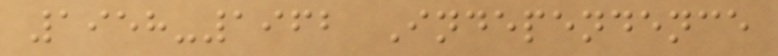1958-1962 Independence
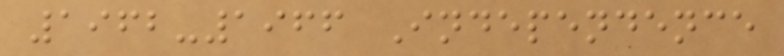1962-1966 Independence
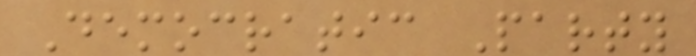Democratic Party
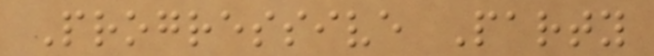Progressive Party
